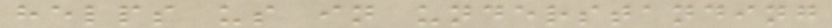helps us in understanding
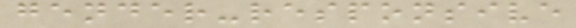gender-responsive
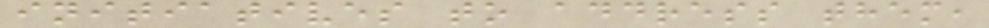initiatives to address them,
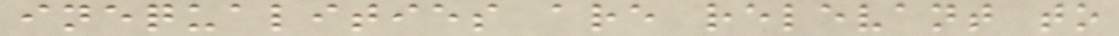inequalities are relevant to
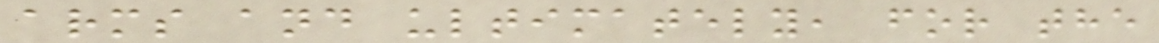arms and ultimately, for the
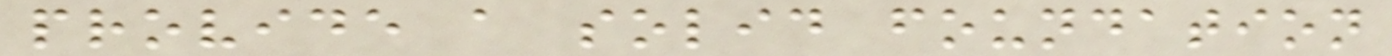provide a solid foundation
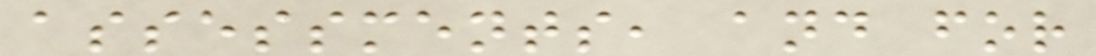assessments, and for
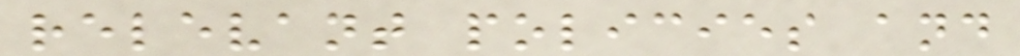relevant policies and
